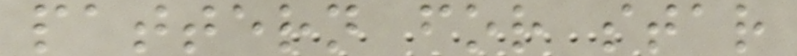pattern for star
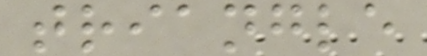triangle
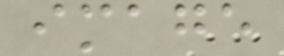image
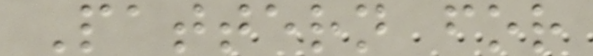Pattern for
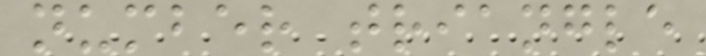number triangle
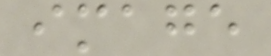image
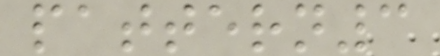pattern3
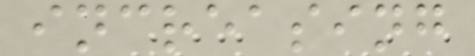increasing
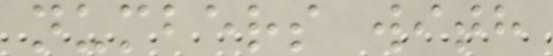numbers with
